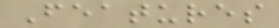Features
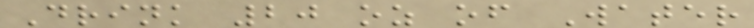Drink 20 oz of Water
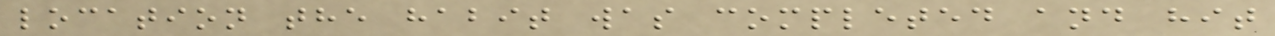location the habit was completed and hit
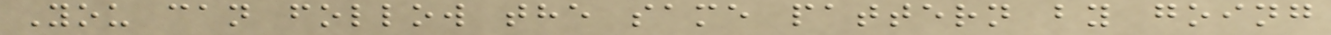You can follow the same pattern by going
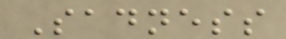Sadness
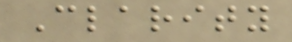Clarity
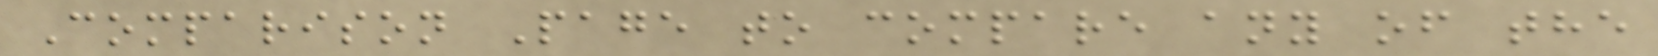Comparison Page to compare any of the
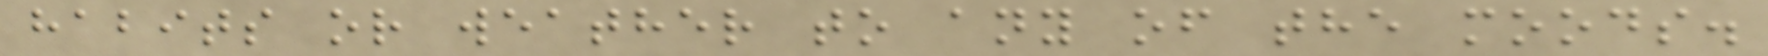habits or weather to any of the moods.
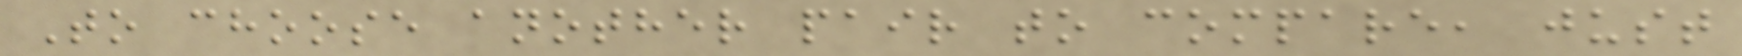To choose another pair to compare, just
